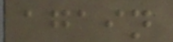again
